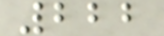222
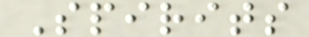Spirits
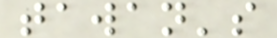tawan's
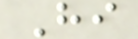Hi
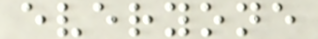everyone
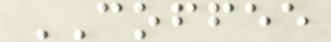COFFEE
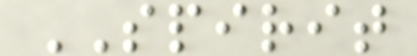SPIRIT
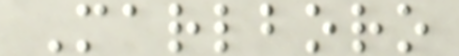Marlboro
